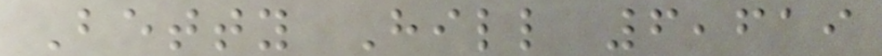Betty Hill 6,619
